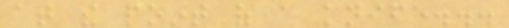at the point of a knife...
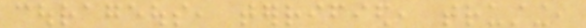courageous, terrified, trusting,
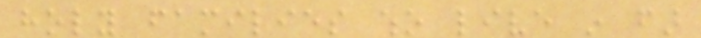holy families who live in far
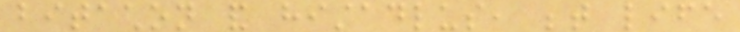bitachon and histadlus, between life
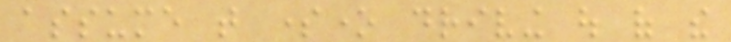assume that someone driving out of the
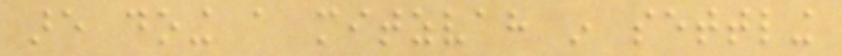are doing a mitzvah in settling
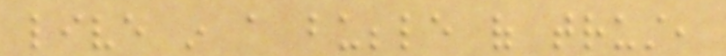live in a bubble of trust,
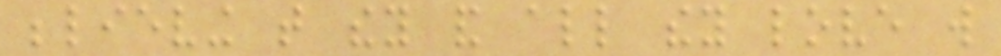believing that they and all they love will
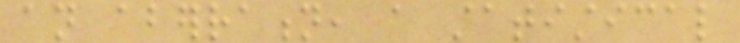an aberration, a statistical
